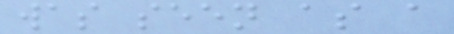was seen as a
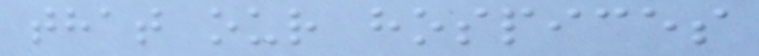that our hospices
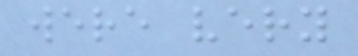were very
